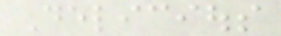Delicious
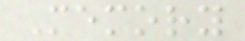Memory
